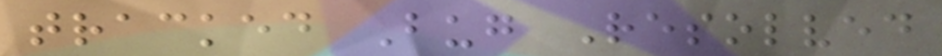tracked Bug Resolved
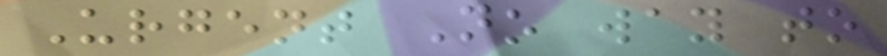Urgent No way to
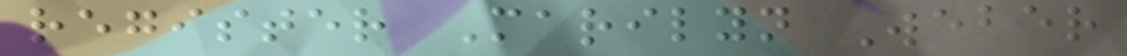register Marilyn Weber
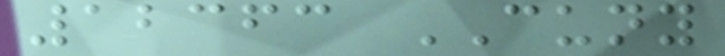12363 CUNY
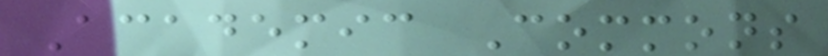Academic Commons
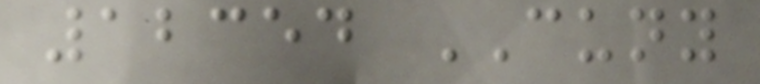12354 CUNY
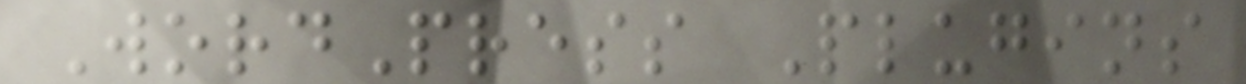WordPress Plugins
